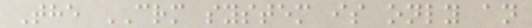The CRM system is only an
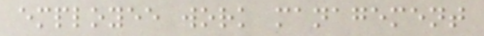employee work management
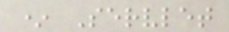* Servlet
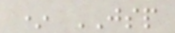* JSP
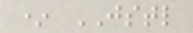* JSTL
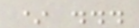* ...
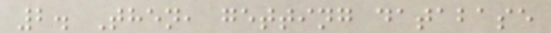2. Then, getting database
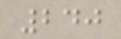240
